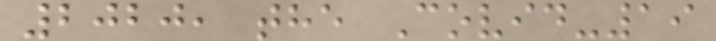2020, the Covid-19
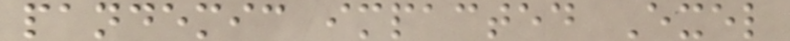pandemic impacted Exel
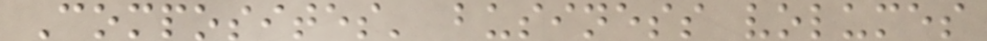Composites' business volumes
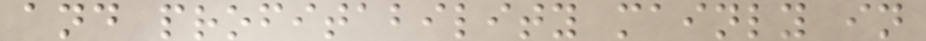and profitability mainly in
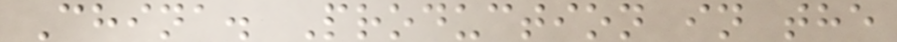China. Production in the
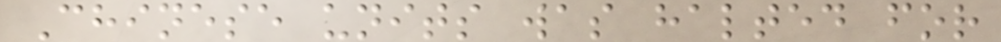Chinese units was halted for
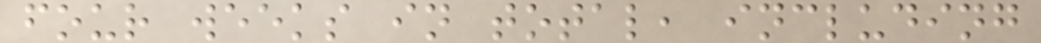four weeks in total, including
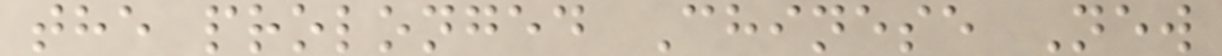the prolonged Chinese New
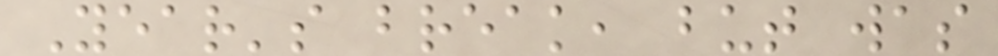Year's break, but was
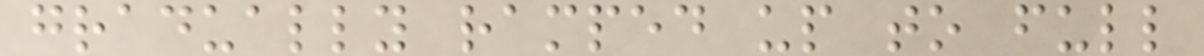gradually ramped up to full
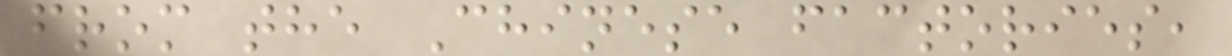from the Chinese factories,
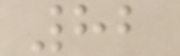82
